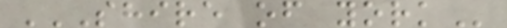SHIRE OF YORK
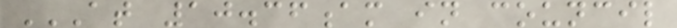AT 10.36AM IN COUNCIL
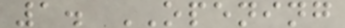1. OPENING
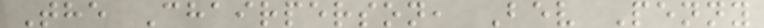The Chairperson, Bev Penny
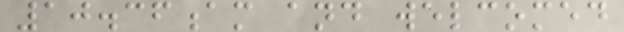10.36am and welcomed
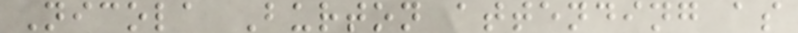Nicola Burton attending as
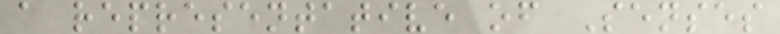a representative of Senses
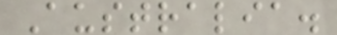Australia.
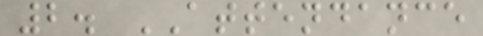2. ATTENDANCE
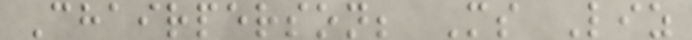Chairperson; Ms Liz
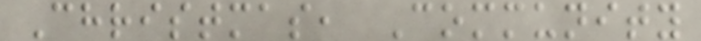Christmas, Community
